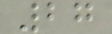27
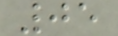05
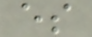es
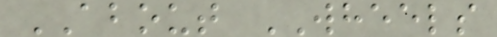ABOUT WHEELS
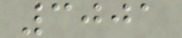3001
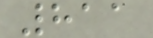811
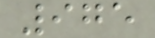975
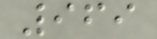969
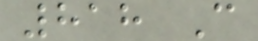818 C
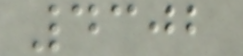4302
